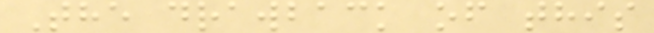The drawback of this
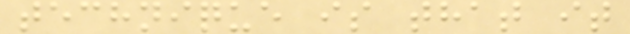technique is that it
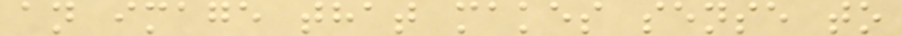an image that makes sense to
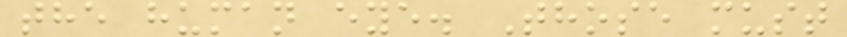the human eye. Those must
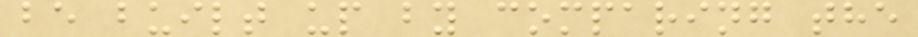be built up by comparing the
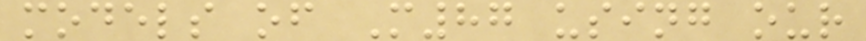models of M87 using our
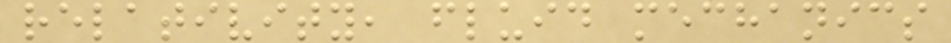relativity, fluid mechanics
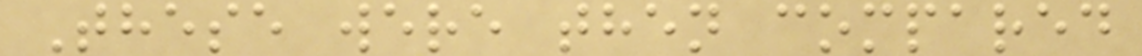These were then compared
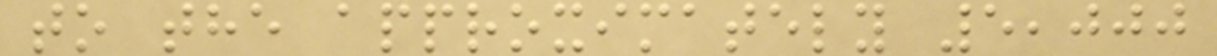to the approximately 5,000
